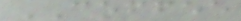COFFEE
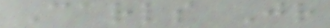Carls Jr
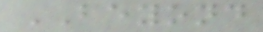BEYOND
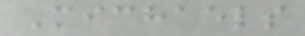Michaels
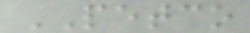PETCO
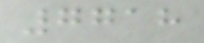7718
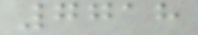7718
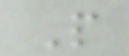P
